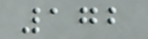172
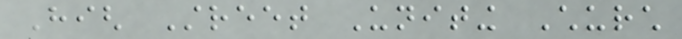High Street Uniting Church
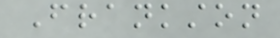Frankston
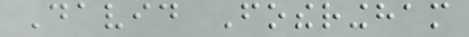David Fotheringham
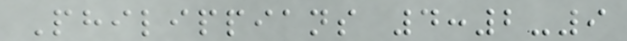Philippians 4:2-9
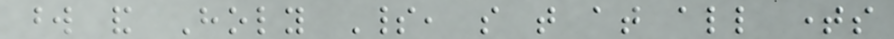word and Holy Spirit, so that at all times
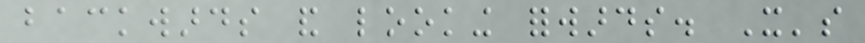backwards and looking forwards. It's
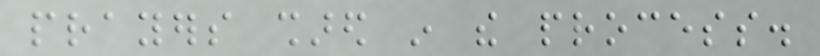prayers shared in the process.
